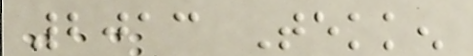2013 Tekken
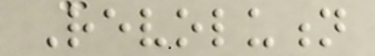Revolution
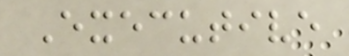Executive
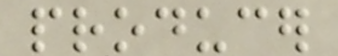producer
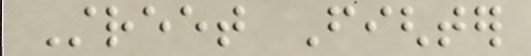Street Fighter
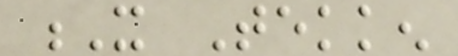X Tekken
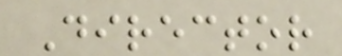Director
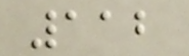112
